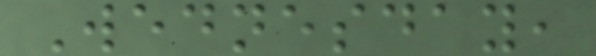Wednesday,
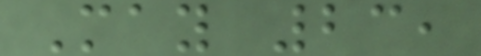May 23,
